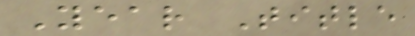Year Title
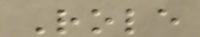Role
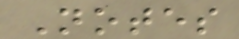Notes
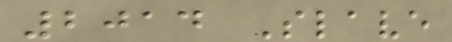2014 Slave
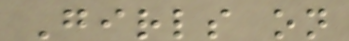Girls on
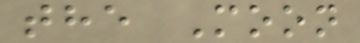the Moon
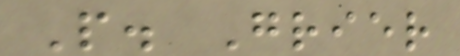P. Grier
